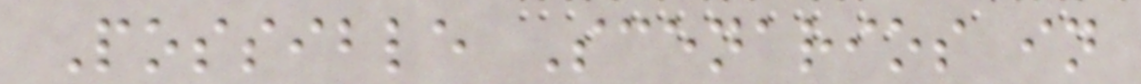Possible Scenarios in
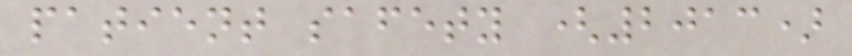patient safety (2013)
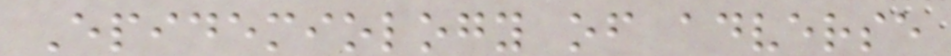Epidemiology of adverse
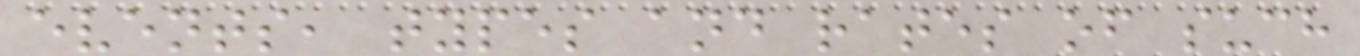events, types and rates of such
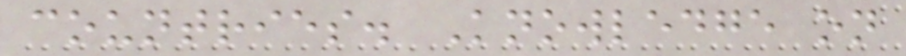countries. Knowledge on
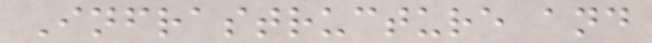Infrastructure and
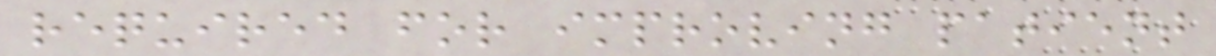required for improving patient
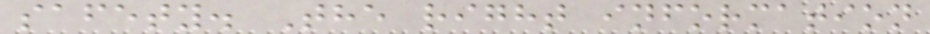safety. The right information
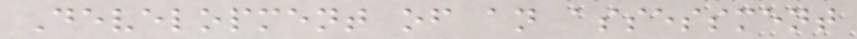Development of an assessment
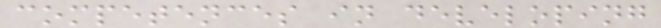competences in developing
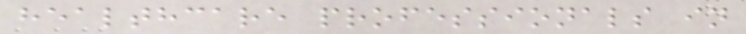healthcare professionals in
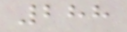288
